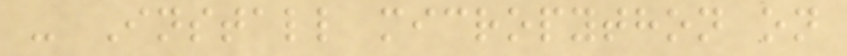- Install micropython on
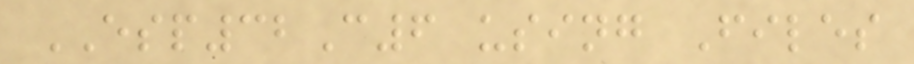ESP32C6 using Files
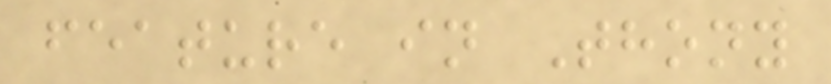feature in Thony
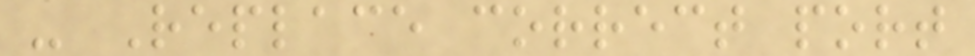- Replace correct port
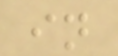in
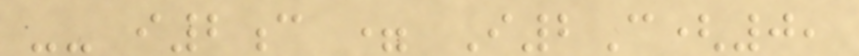-- i2c = I2C(0,
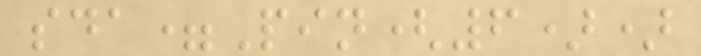sda=Pin(6))
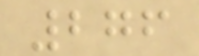276
